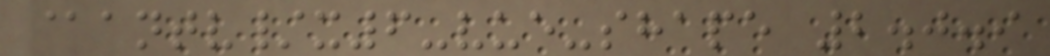@antv/x6-vue-shape 2.0.9
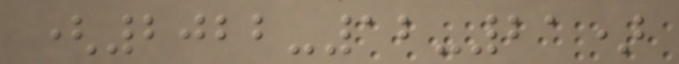(2022-12-21)
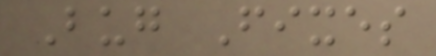Bug Fixes
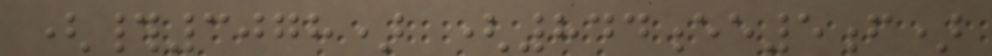(#3078) (844ee5f)
